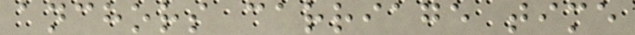anchors carriage time
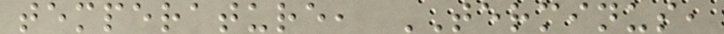temperature, TERMINUS,
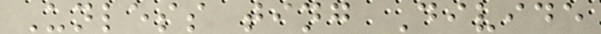Unless ting Divide
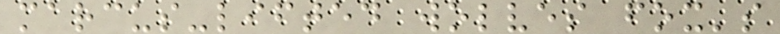marcus-lifted wolves fox's
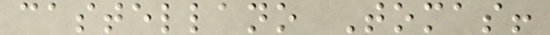castellano Tomas!
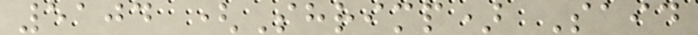5104 (Shrimp) Said
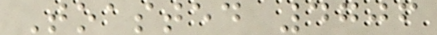Toasted 4706
